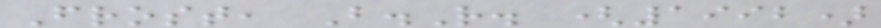Frost, B.R. (1992)
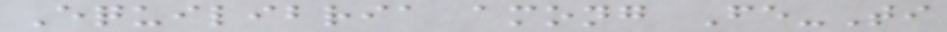Equilibria among Fe-Ti
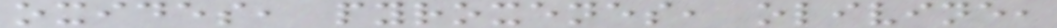oxides, pyroxenes, olivine,
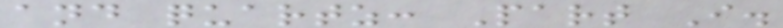and quartz: Part I.
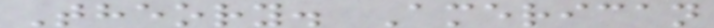Theory. American
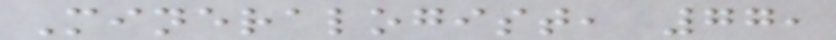Mineralogist, 77,
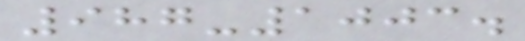987-1003.
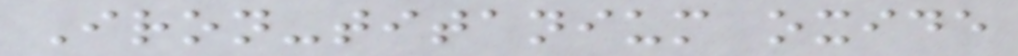Iron-titanium oxide
